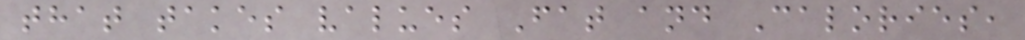that takes values Fat and Calories,
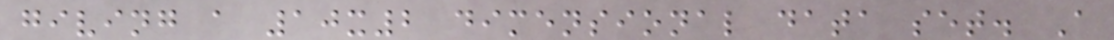giving a 10x2 dimensional data set. A
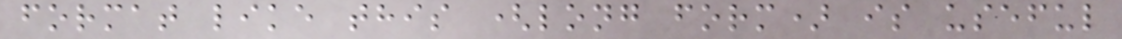format like this (long form) is useful
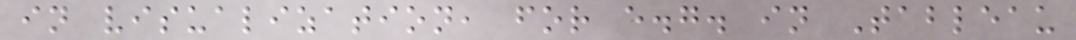in visualization, for e.g. in Tableau
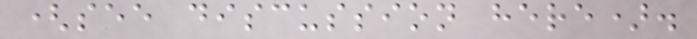(see discussion here).
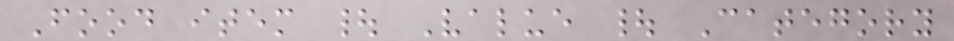Food item | Value | Category
